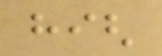high
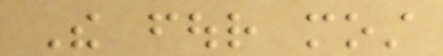The four most
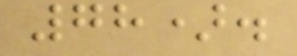78).
